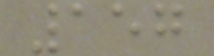157
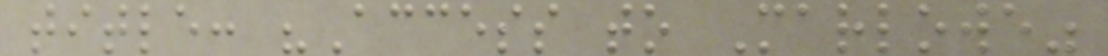title: "Access to Marlowe"
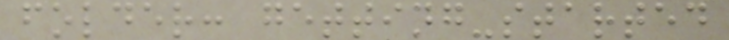folder: getting-started
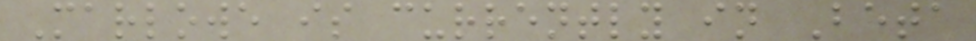Marlowe is currently in Beta
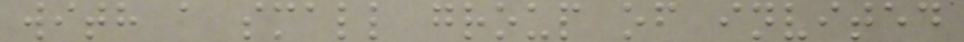with a small group of invited
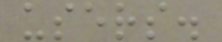users.
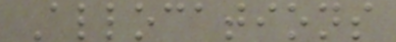Allocations
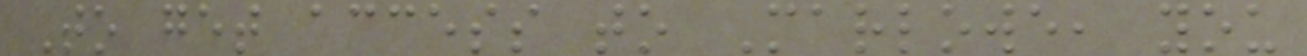To get access to Marlowe, you
